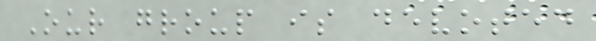Our group is devoted
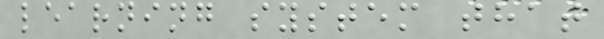learning system that
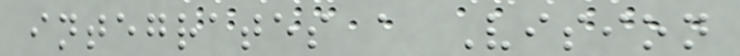integrates a Vision
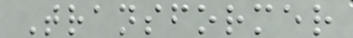Transformer
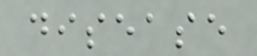disease
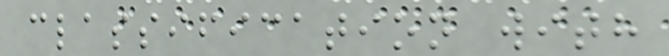classification with
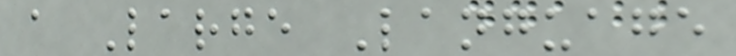a Large Language
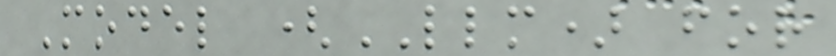Model (LLM) for
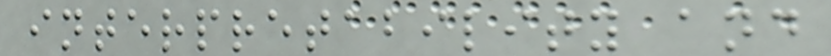interpretability and
